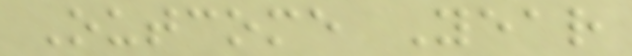Outcome Year
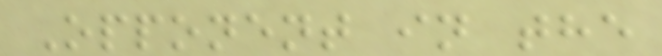Opponent in the
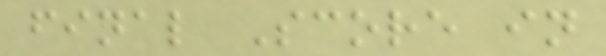final Score in
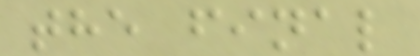the final
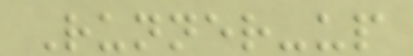Runner-up
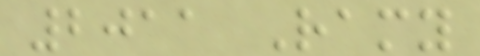2011 Ramy
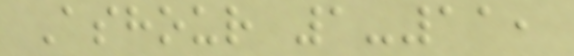Ashour 1-11,
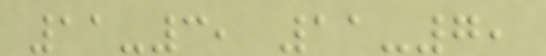11-3, 11-7,
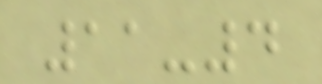11-4
